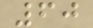60
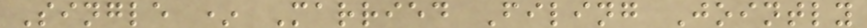Single * Married Filing Jointly
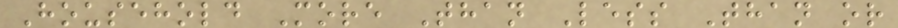Household More Than Less Than or
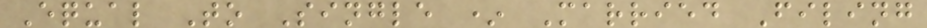Equal To Single * Married Filing
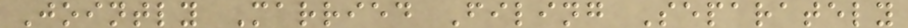Jointly Married Filing Separately
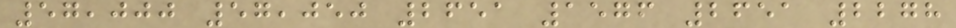57,000 57,050 2651 1576 2651 2278
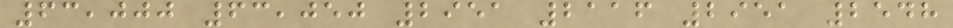63,000 63,050 2951 2116 2951 2548
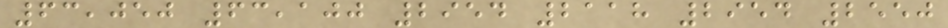63,050 63,100 2954 2118 2954 2550
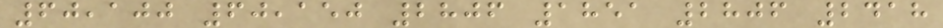60,100 60,150 2806 1851 2806 2418
